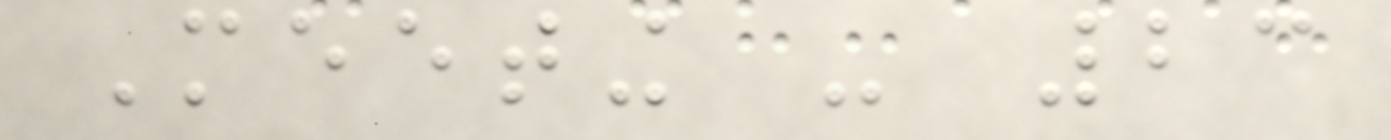Meeting - 23
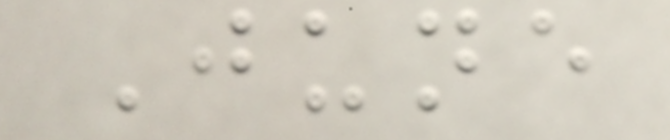June
